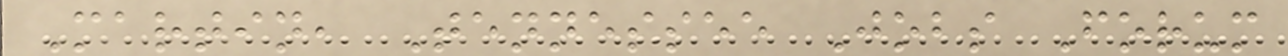Martin, Tennessee Jobs Forum
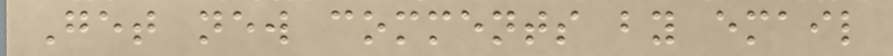Get new comments by email
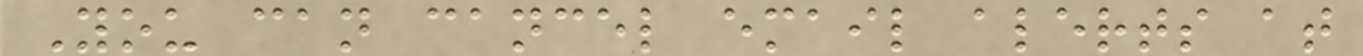You can cancel email alerts at
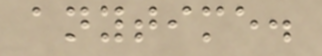anytime.
